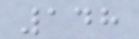148
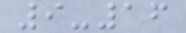9-16
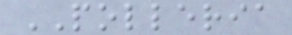POLLERIA
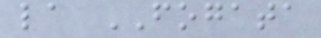la FOGATA
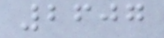2607
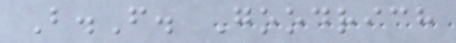B.F. Goodrich
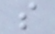s
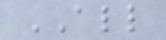ALL
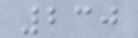230
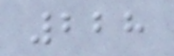228
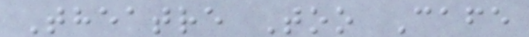Theatre Too Cafe
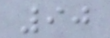90
